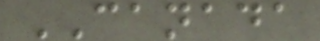CANADA
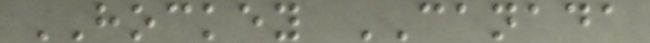HOCKEY CANADA
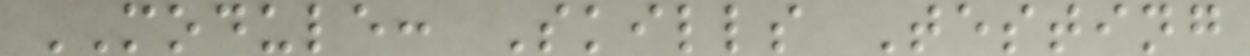MODULE: Skills Testing
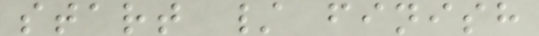start / finish
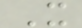X
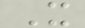X
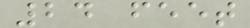24 feet
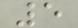5
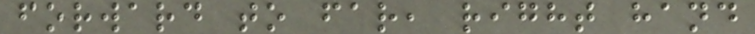forward to far, right hand
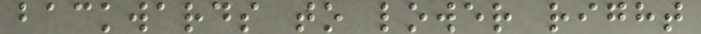backwards to lower right
